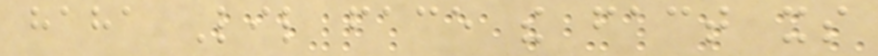haha Lil face the fact its
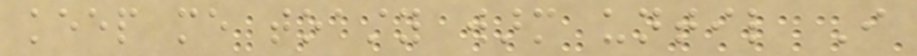keep me toasty warm until I
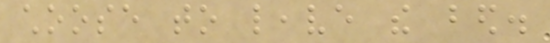choose to leave the bed.
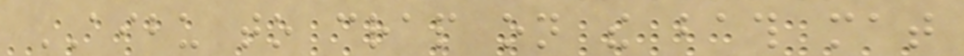AIBU to crap on the bath mat
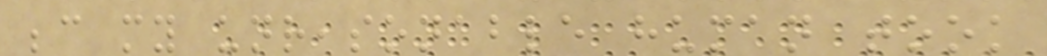because my unreasonable human took
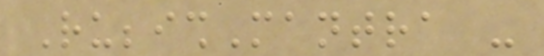RubbishMantra -
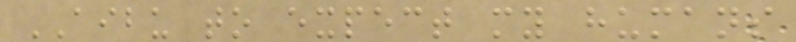AIBU to expect my humans
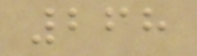268
